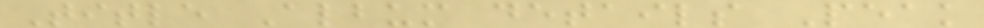Title Album details Peak
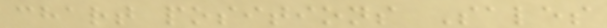chart positions Sales
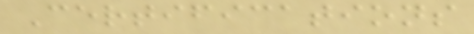Certifications
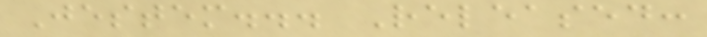Jestem... Released:
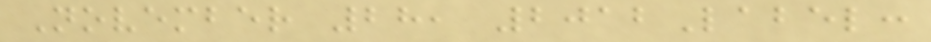November 28, 2012Label:
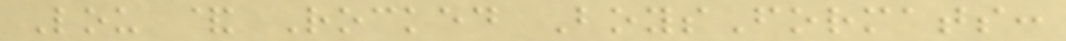Lou & Rocked BoysFormats:
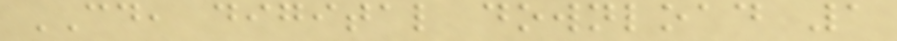CD, digital download 1
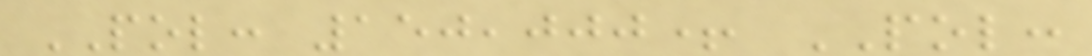POL: 150,000+ POL:
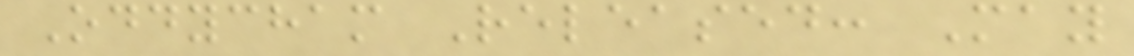Oddycham Released: May
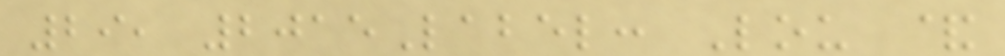29, 2015Label: Lou &
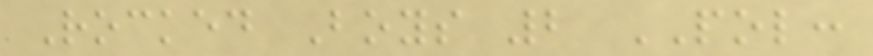Rocked Boys 2 POL:
